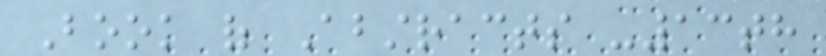Book of Abstracts -13th
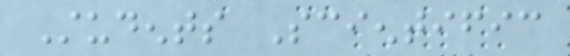Students Scientific
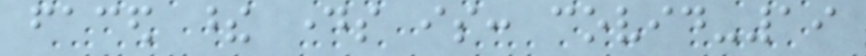faced these days is: covid-19
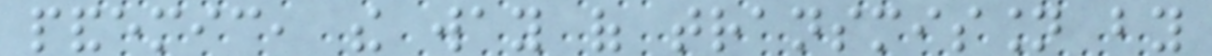pandemic, the way of transmission by
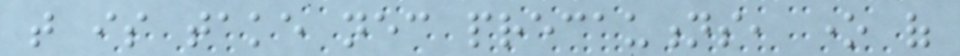that is take necessary precautions, one of
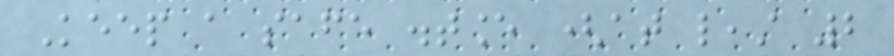Keep a safe distance (at least 2
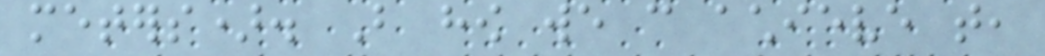meters). But how we can achieve that,
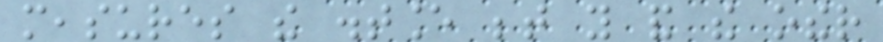measures the distance between you and the other
